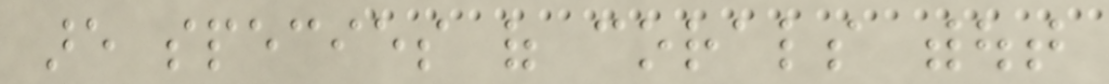are species of corals without
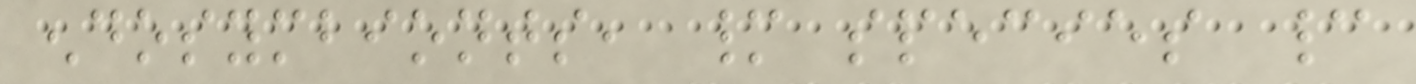endosymbionts, many species cannot
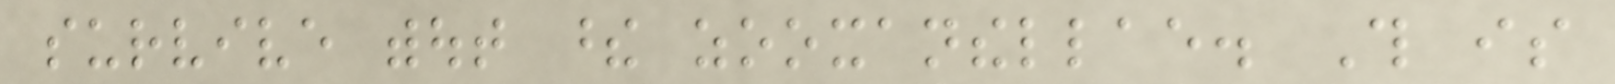survive without these zooxanthellae. This is
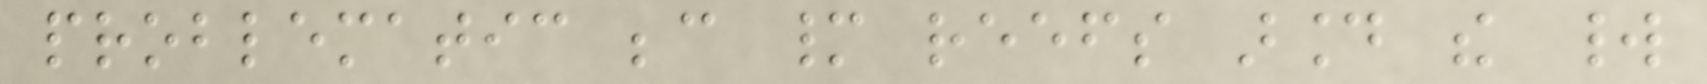problematic because many reefs around the world
